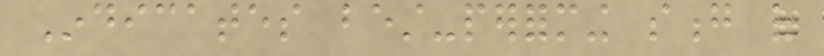Indicates best-performing song of
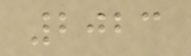2023
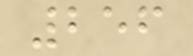256
